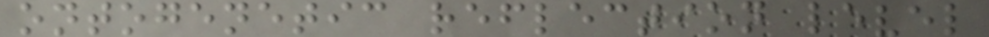ontogenetic reflection level
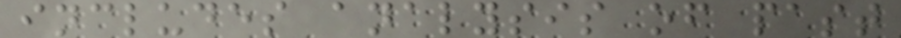includes analysis of past
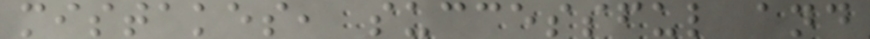mistakes, successful and
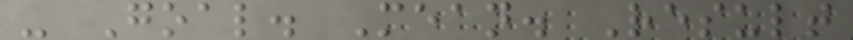- Goal. Mean. Result
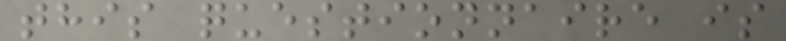this questionnaire is
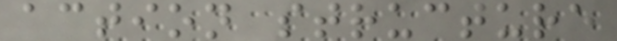action structure
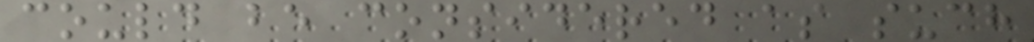could be considered as such
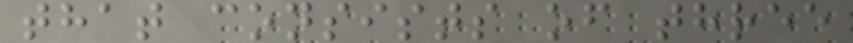that consists of three
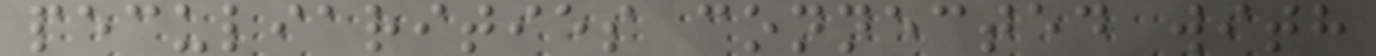peculiarities connected with
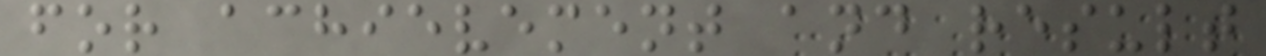for achievement and result
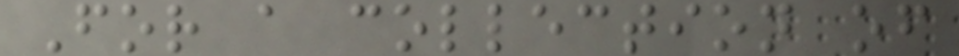For a collection of
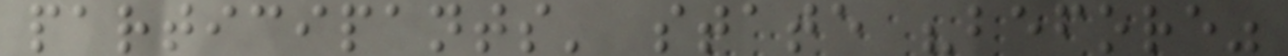participants' state "before"
